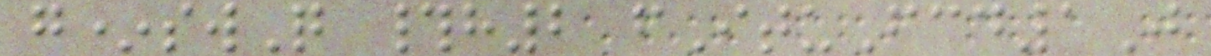g*swQ #h2 fItuFcd1J
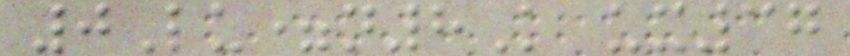0Lu=n8K ux37
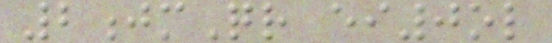2jmQr ei0ol
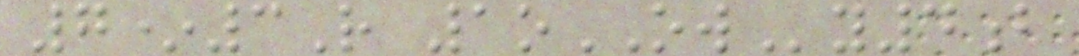7*3R 1oOWy4b
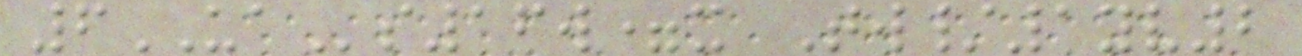6UAs16w=x Tw/1yv2
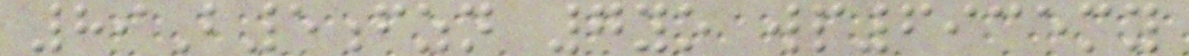89B5fzn 7yo wp6935my
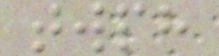twph
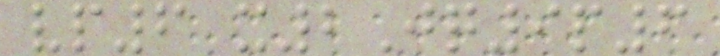vp6 x2Jq9p6
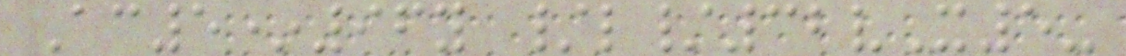Ac5*96y /l/32vX5-
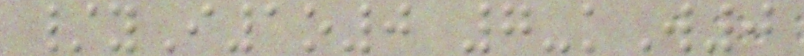/yI1o0 7-kW0
